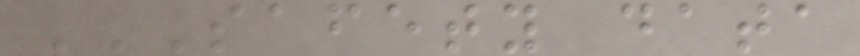SAFETY DATA
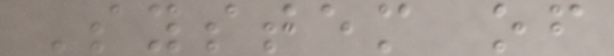System of
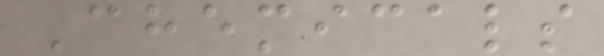Chemicals
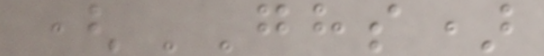(GHS)
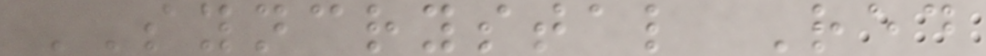SYNCRYSTAL Red
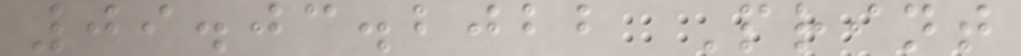09.03.2022 Print
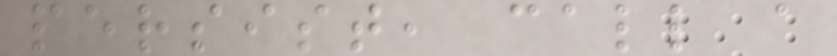persist, call a
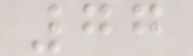77
